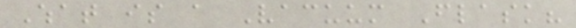What is a Vacuum Flask?
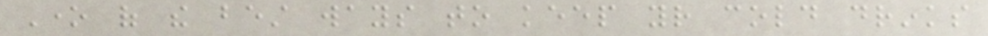One of the best ways to keep your cold drinks
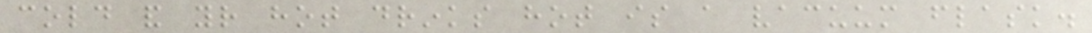cold and your hot drinks hot is a vacuum flask.
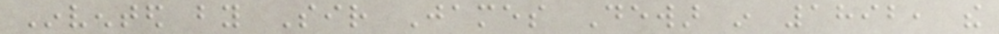Invented by Sir James Dewar in 1892, the
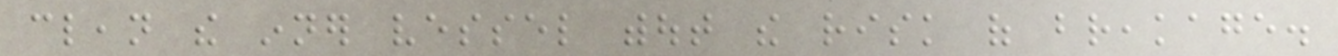clean the inner vessel without the risk of breakage.
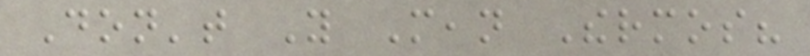Don't You Mean Thermos?
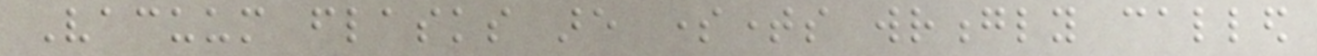Vacuum flasks are sometimes wrongly called
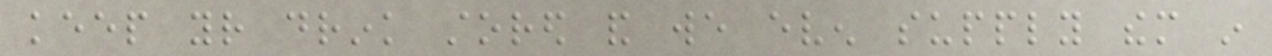keep your drink stored and we even supply them in
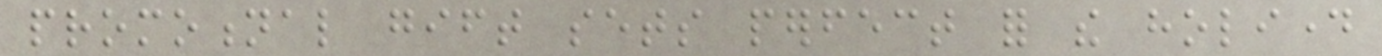promotional gift sets perfect for the holiday
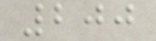200
